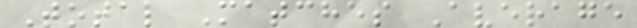Total Matches Average
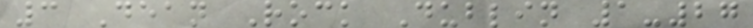3 Dean Rock Dublin 1-27
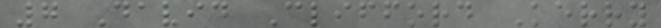7 David Clifford Kerry
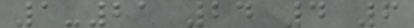1-21 24 4 6
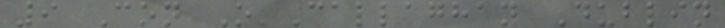9 Con O'Callaghan Dublin
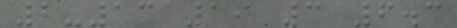2-13 19 3 6.3
